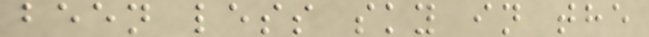been less sky in the
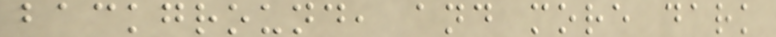background, and more dark
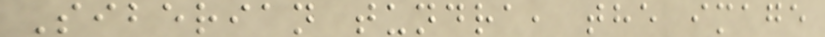Siberian tundra, the image
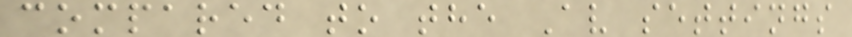compared to the Av settings
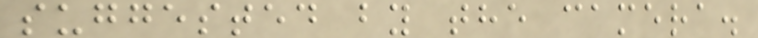suggested by the camera.
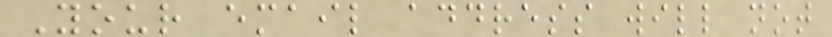Your email address will not
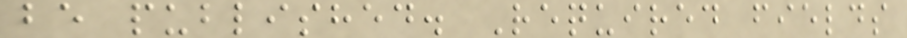be published. Required fields
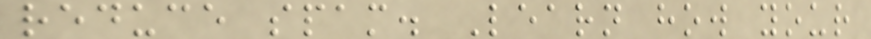reduce spam. Learn how your
